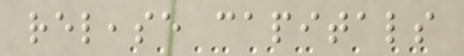release capitals
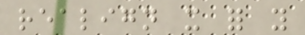realign it for you
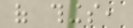of things,
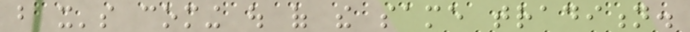but it's coming out of the same tradition.
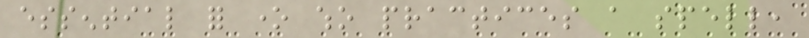essential for one who practices a spell,
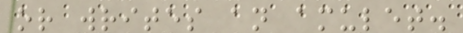or writes an amulet.
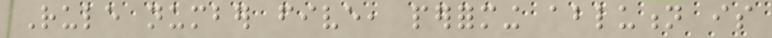Rule number five, performing ablution is
